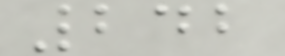242
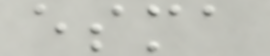esma
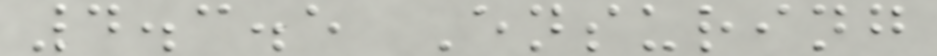4.3.5 Ensuring
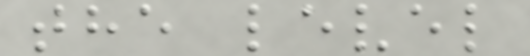the level
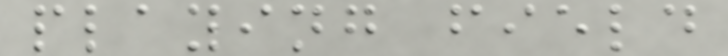playing field
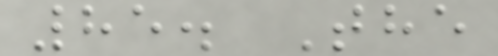85. The
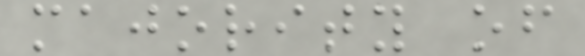majority of
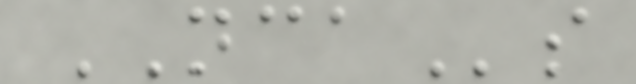NCAs
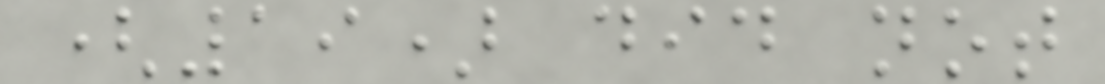(19) did not
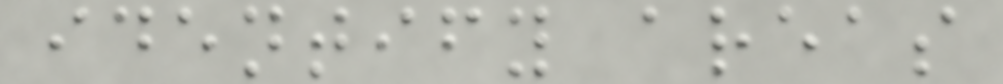identify areas
